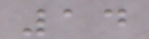14
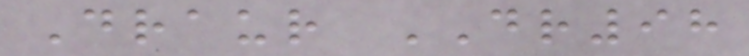Draur DR98
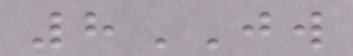8JW
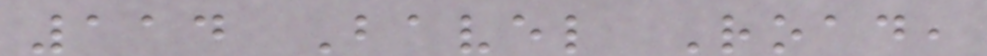114 Bavel Road,
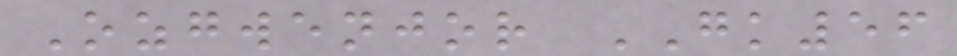Ozgwenjor GK56
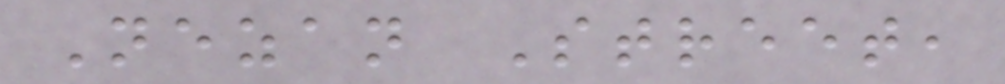Nezan Street,
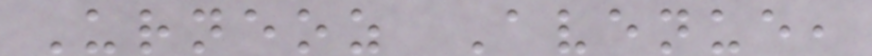Urneoz Avenue,
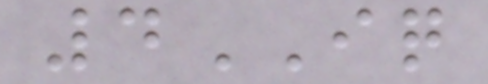4IQ
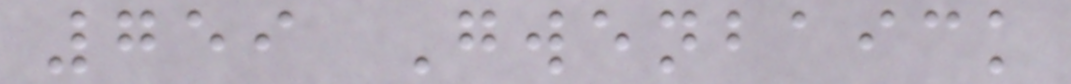759 Gwenbaick
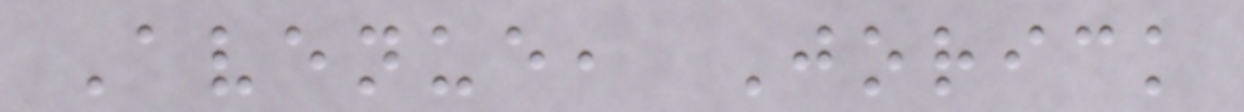Avenue, Jorick
